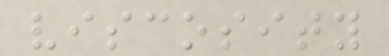viscosity
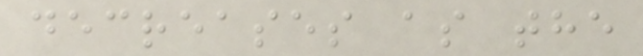decreases as the
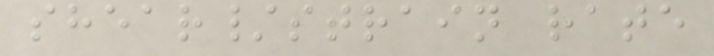shear/strain rate
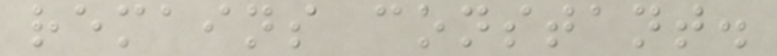remains constant.
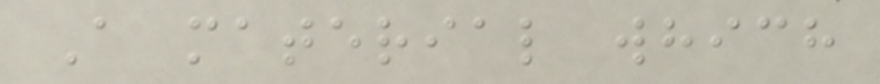A material which
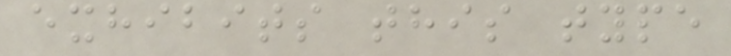exhibits this type
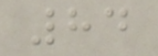84
